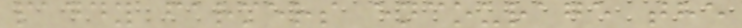paddy farmers encourage the
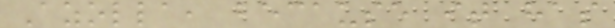Azolla, because it has
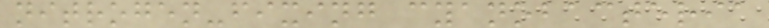nitrogen-fixing cyanobacteria
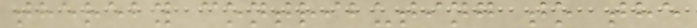thereby contributing to the
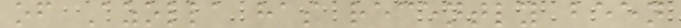of Azolla has recently been
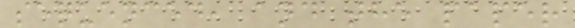sequenced, and the paper
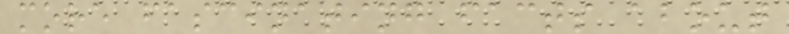more fascinating facts about
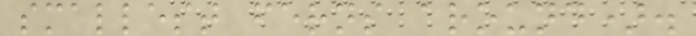smallest ferns around).
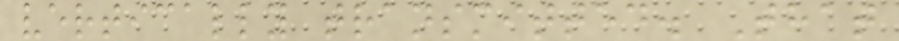vertically transmitted. That
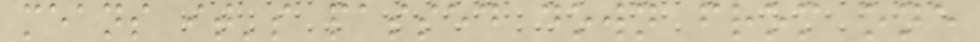means it's passed down from one
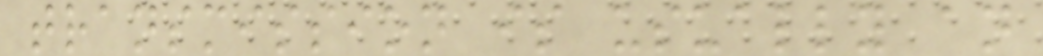transmission is usually an
